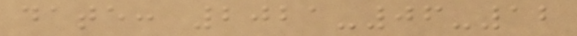date: 2021-06-12
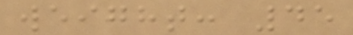weight: 45
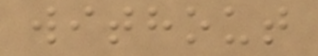without
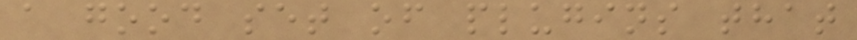a good set of plugins that
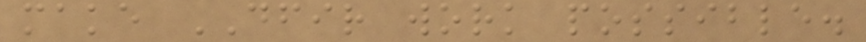make DFIR work possible.
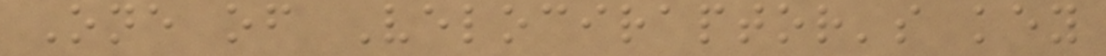One of Velociraptor's key
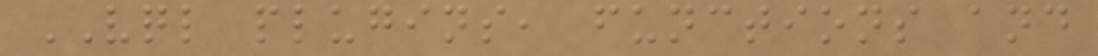VQL plugins, functions and
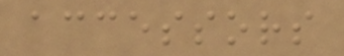accessors
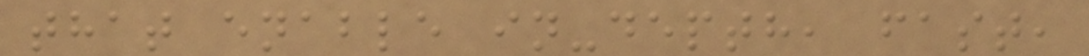that enable in-depth, fast,
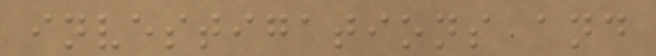investigations and
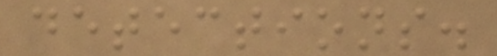detections.
